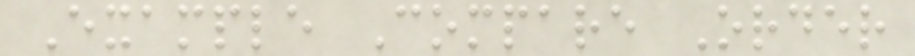Example Compare Order
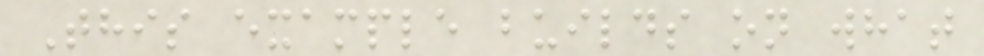This example builds on what
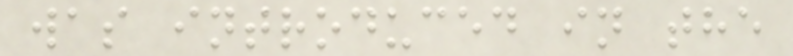was introduced in the
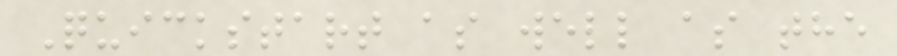Quickstart as well as the
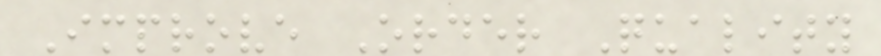Improve Order Quality
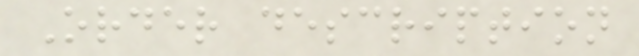Order description
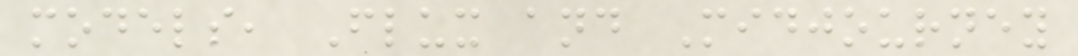models, Flux and Midjourney
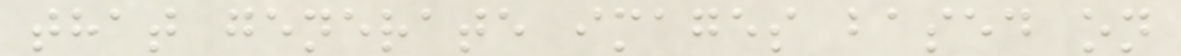that generate images based on
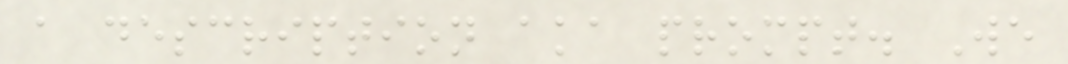a description aka prompt. We
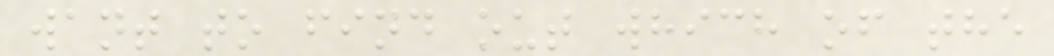want to find out which of the
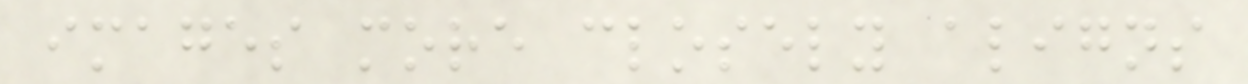images more closely aligns
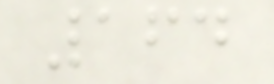164
